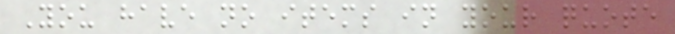You have no items in your quote
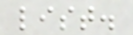list.
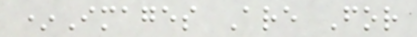*Images Are For
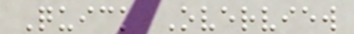Quick Overview
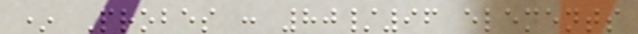* Probes : 80/96 elements
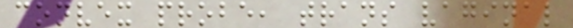convex probe, trans vaginal
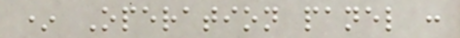* Operation panel :
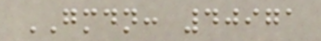GMDN: 40971
